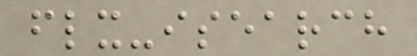flx-isearch
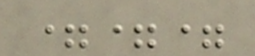===
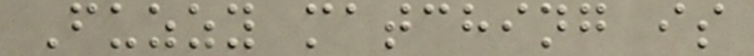Fuzzy matching is
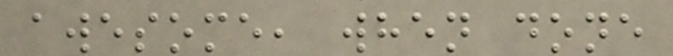awesome, when done
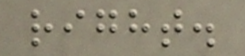right.
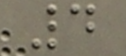4
